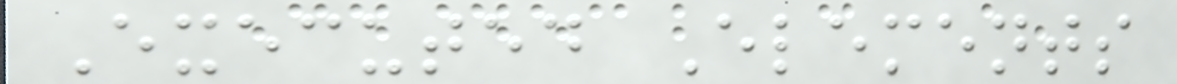Executed Elements
